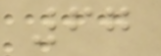67
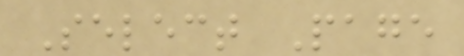Select Page
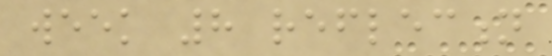week 8 reflection
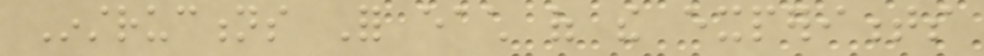Instructions For each of the experiments
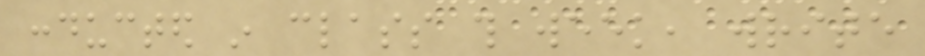conducted in class this week, write
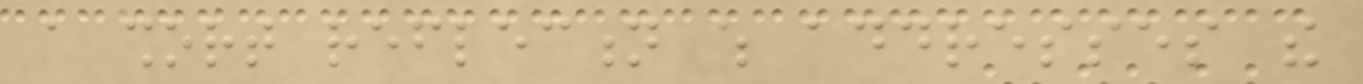a short reflection which addresses the
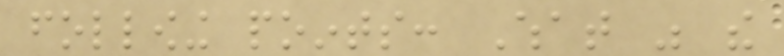following points: What was the
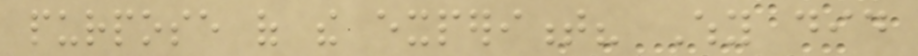purpose of the experiment? Why did
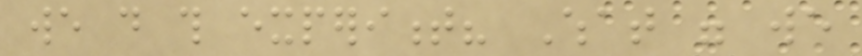we do this experiment? What were we
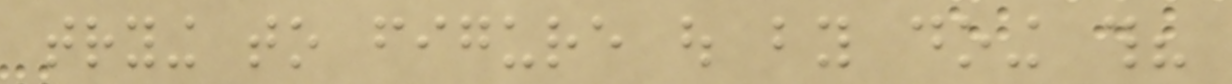trying to figure out by doing this?
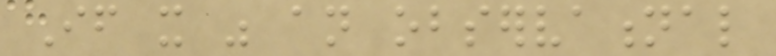If it was an observational
